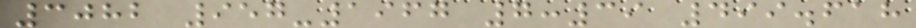3082 957-1967 7:39 499.618
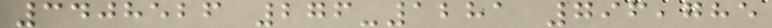3408526 276-1281 796,785
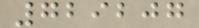729207
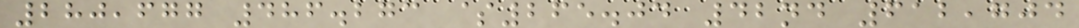280,677 486.273 $265.04 42nd 612,704
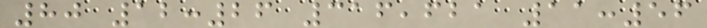80 12:26 316,621 11:56
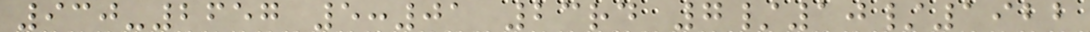930-2657 5:01 23rd 7/10/1922
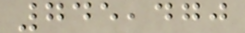745,470
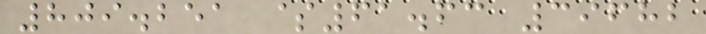809.251 $61.63 39682
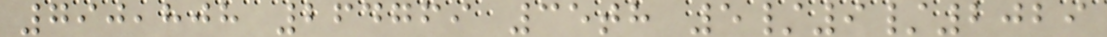790,808 264769 35th 5/9/2029
